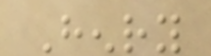Henry
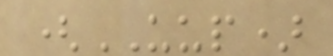(UUP)
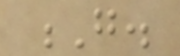G.
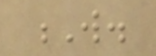W.
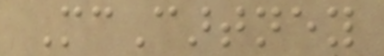McCartney
